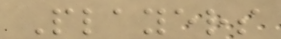Players
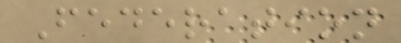Federation
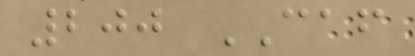200 CAF
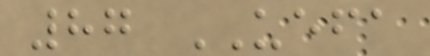87 UEFA
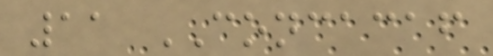11 CONCACAF
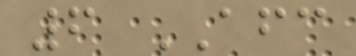6 AFC
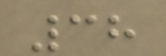38
